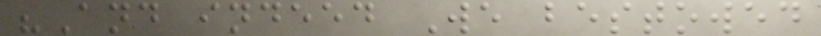"And indeed We bestowed
